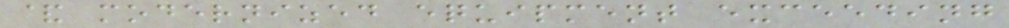& modernized equipment exceeding
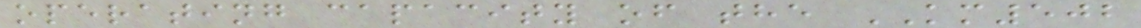operating capacity of the KM502
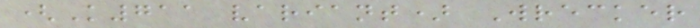(K711 variant) Wrecker
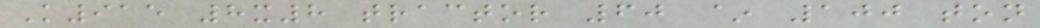K915 8x8 tractor 60 ~ 100 ton
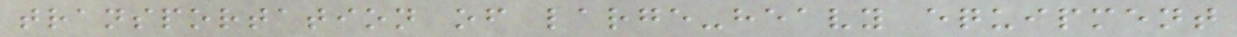transportation of large-heavy equipment
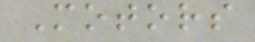Motors
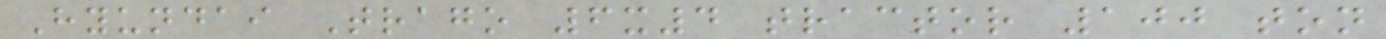Hyundai Trago 6x4 tractor 100 ton
